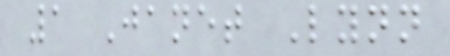1 Janet Lynn
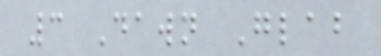3 Dawn Glab
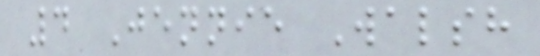4 Jennie Walsh
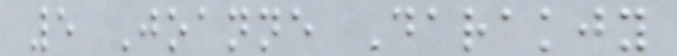5 Joanne Darakjy
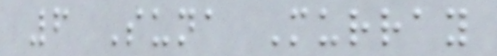6 Suna Murray
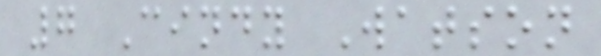7 Cindy Watson
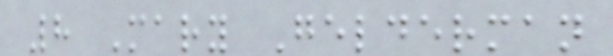8 Mary Gelderman
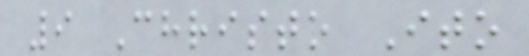9 Christo Ito
